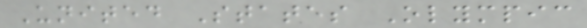United States Olympic
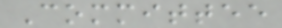Committee
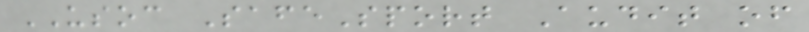USOC SafeSport Audit of
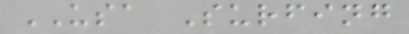USA Surfing
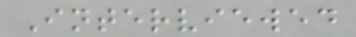Interviewed
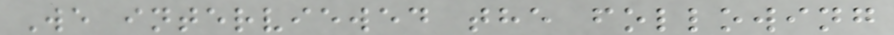We interviewed the following
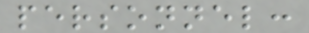personnel:
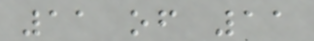11 of 11
